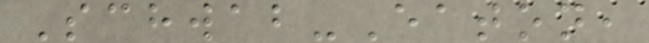Schwab-Eaton,
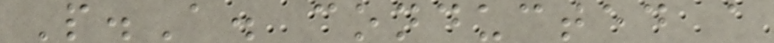P.A. conducted a
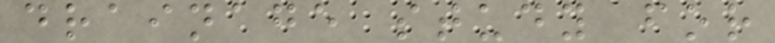drainage study for
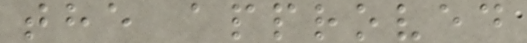the approved
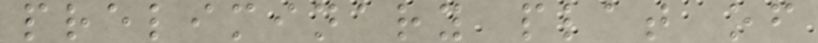preliminary plat of
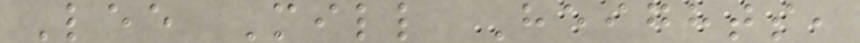Lee Mill Heights,
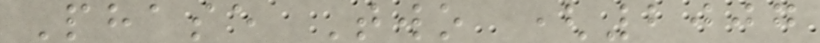Phase Two (2007
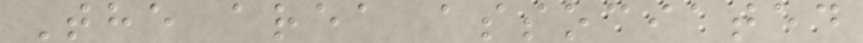The area associated
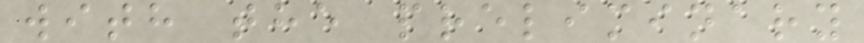with the preliminary
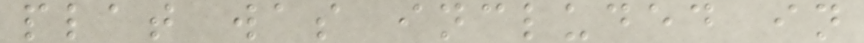plat was included in
